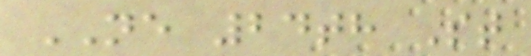NE 24th St
